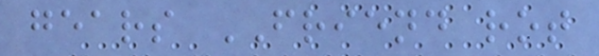gears FRIEND rot
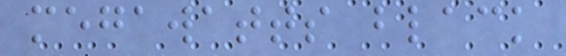megawatts black
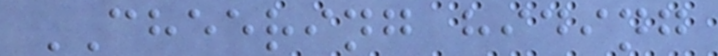CHEERING hiding
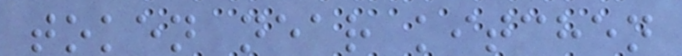token near kitchen
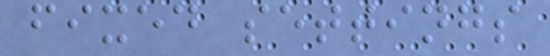fixed settings
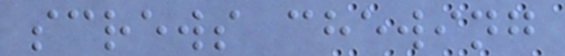screws chewing
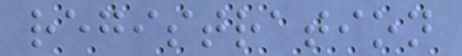registration
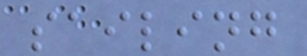sailing
